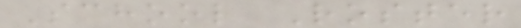School Roster
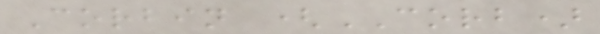Corbin (CORB)
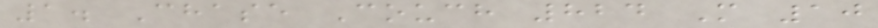1. Chase Couch 824 M 10
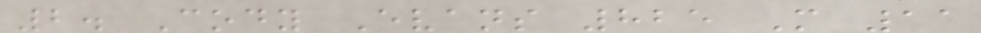2. Cody Evans 825 M 11
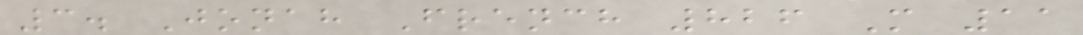3. Jonah French 826 M 11
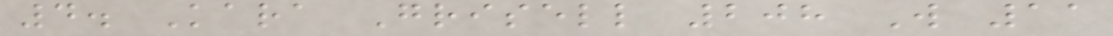4. Kara Grisell 208 W 11
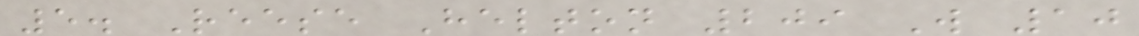5. Reese Helton 209 W 10
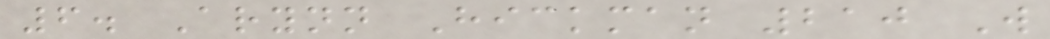6. Arynn Hickman 210 W
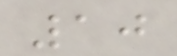10
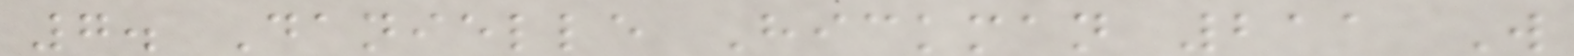7. Danielle Hickman 211 W
